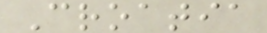Croatia
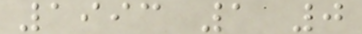1993 1 0
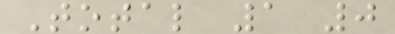Total 1 0
